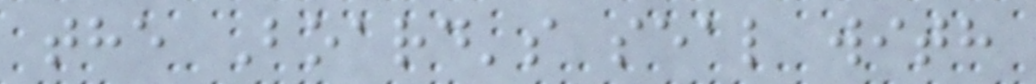the Board's seal with
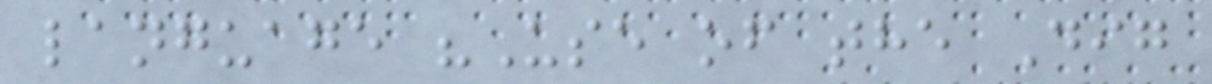language "Use of the Dig
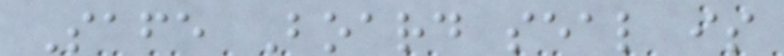Safe Board seal is
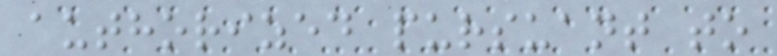authorized pursuant to
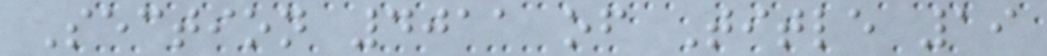Section 4011 of Title 19
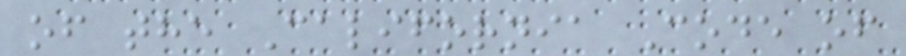of the California Code of
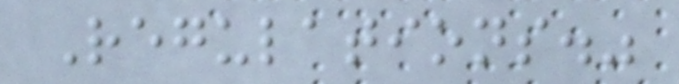Regulations."
